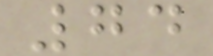74
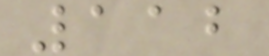112
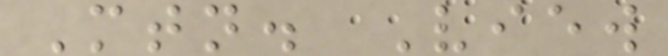Mtn. View
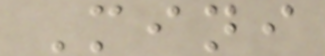Mini
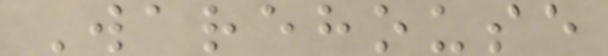Warehouse
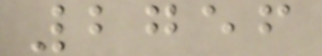2756
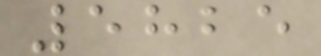5825
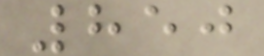850
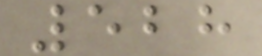528
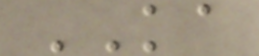KA
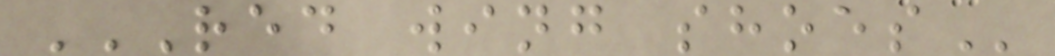RED WING SHOES
